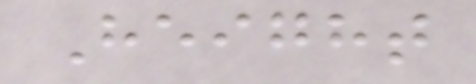Height
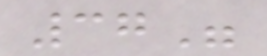37"
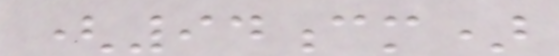(94cm)
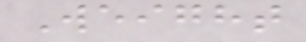Weight
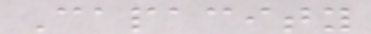Capacity
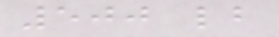500 lb
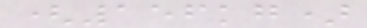(156kg)
